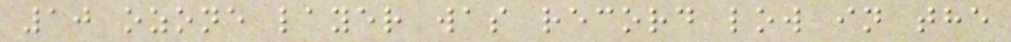10 ozone layer was record low in the
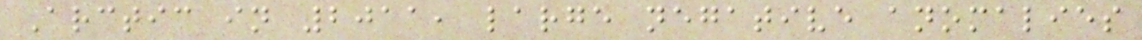Arctic in 2011, large negative anomalies
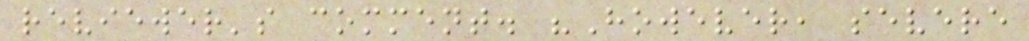reviewer's comment. "However, severe
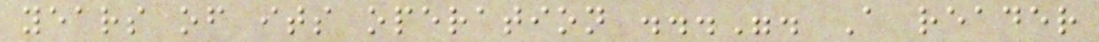years of its operation ...". A reader
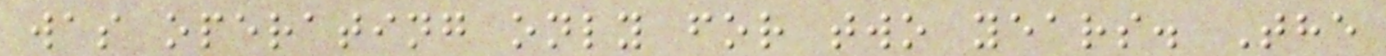was operating only for two years. The
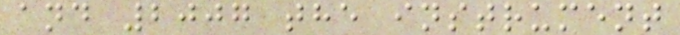and 2007 the instrument
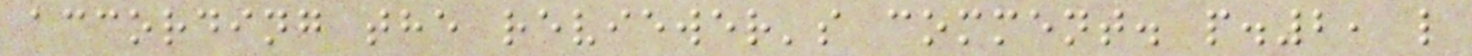according the reviewer's comment. p.2, l
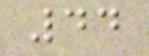44
